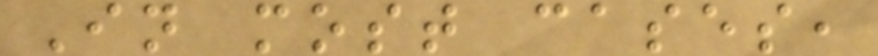In most cases,
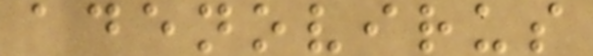adenovirus
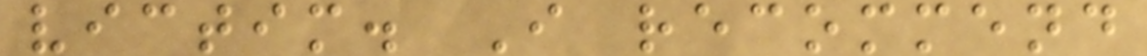victim. I recommend
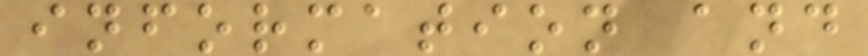information and
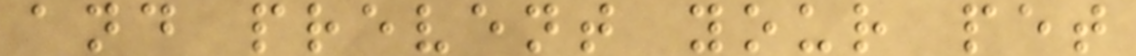and prevent your pet
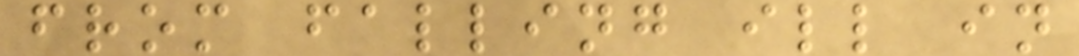from falling ill in
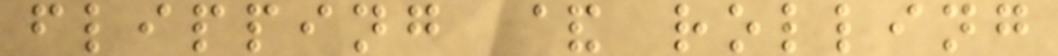flipping & rolling
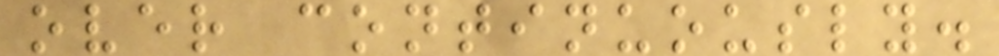over continuously.
